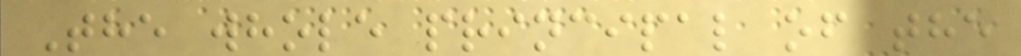The whole principal of the
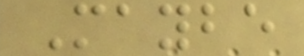Maybe
